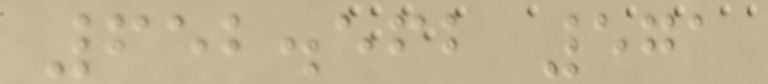652.562 571
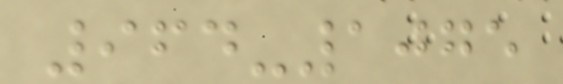964-1075
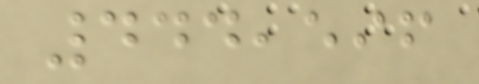444,596
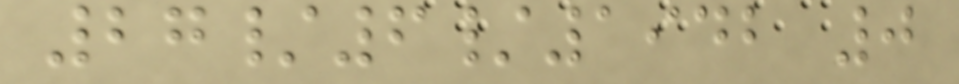27/6/1942 0
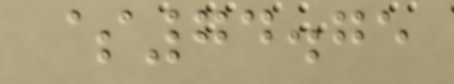$74.75
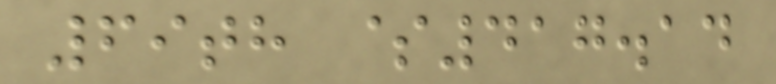69th $417.14
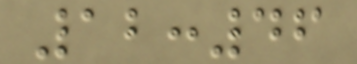12:46
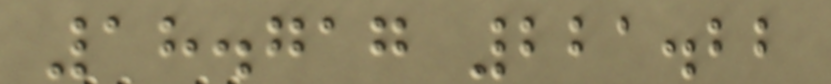18.717 221.22
